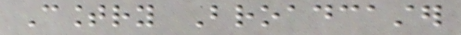Country Broadcaster
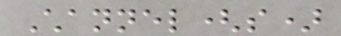Channel(s)
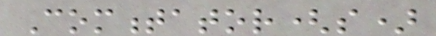Commentator(s)
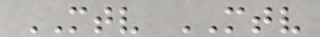MTV MTV
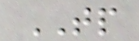TP
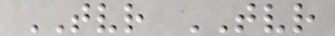TVR TVR
